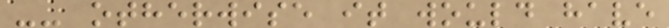-- otherwise it would have
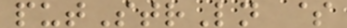putStrLn $
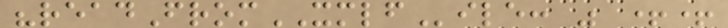"readFromXMLFile: " ++
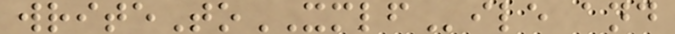writeToXMLFile and
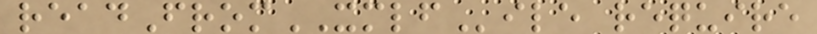readFromXMLFile require
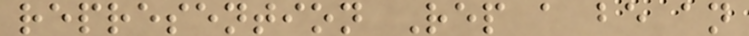represention Rep a be an
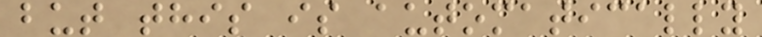but this is automatically
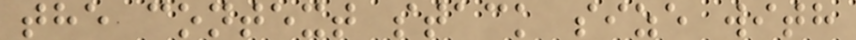the context stack size with
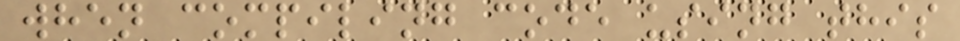when compiling code using this
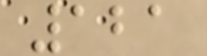121
